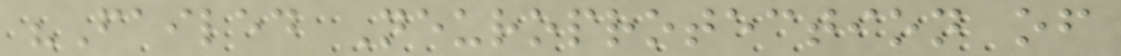"Failed Neuroprotection of
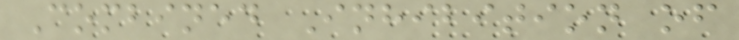Combined Inhibition of
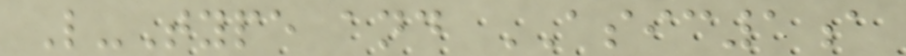L-Type and ASIC1a
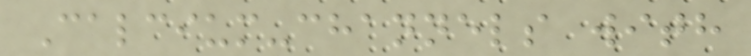Calcium-channels with
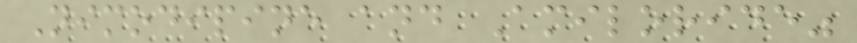Nimodipine and Amiloride"
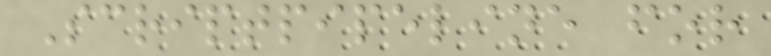Scriptpipeline for
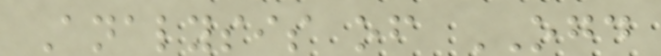Analysis of OGD
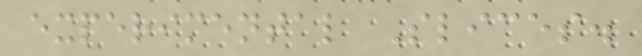experimental Slices.
